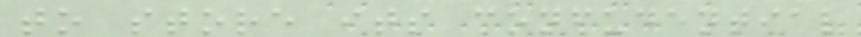to store its confudential
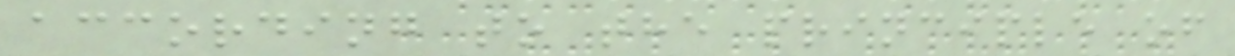according to the principle of
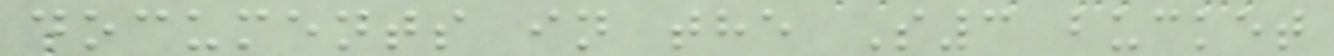documents in the S3 bucket
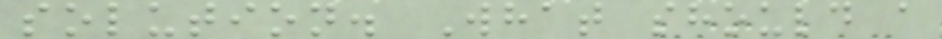solution. What should a
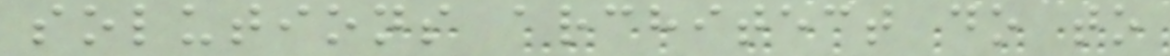solutions architect do to
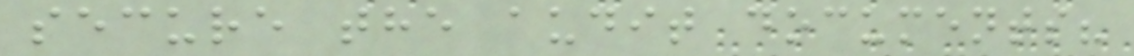secure the audit documents?
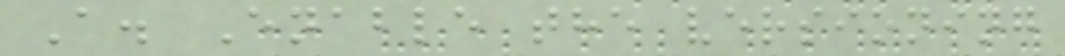A. Enable the versioning
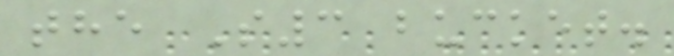the S3 bucket.
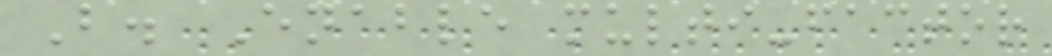B. Enable multi-factor
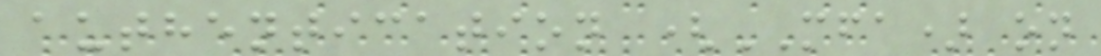authentication (MFA) on
